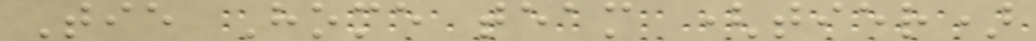Tie Home team (tier)
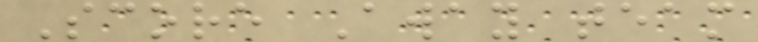Score Away team
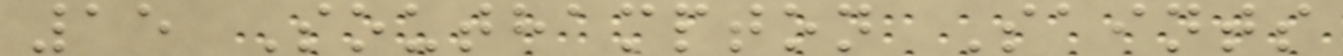15 Southampton Saints
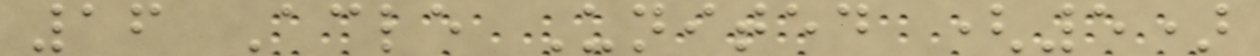16 Acle United (5)
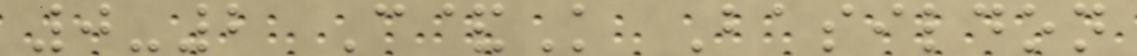0-2 C&K Basildon
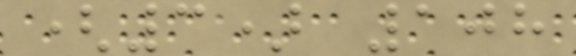(3) 108
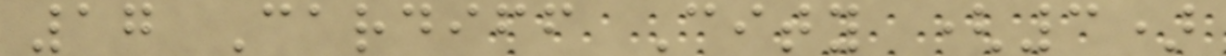17 Cardiff City (3)
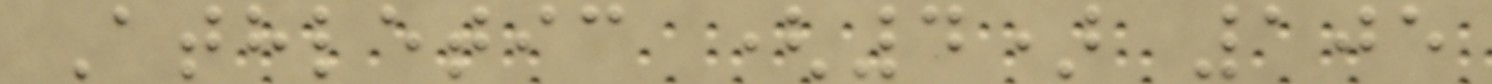Athletic (4) 105
